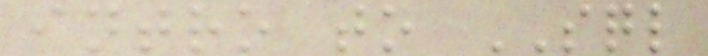intro to SQL
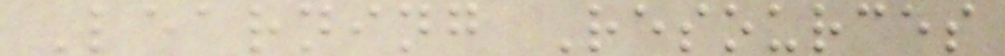Learning Resources
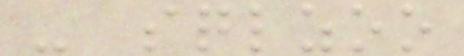- sqlzoo
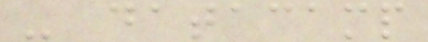- datacamp
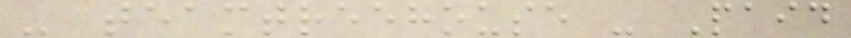- teamtreehouse - Paid
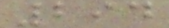294
